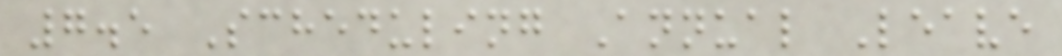7.5 Scheduling Annual Leave
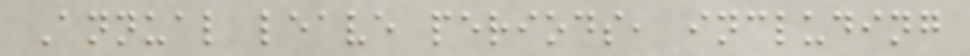Annual leave periods, including
